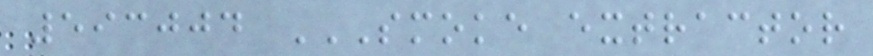593004 SMOKE EXTRACTOR
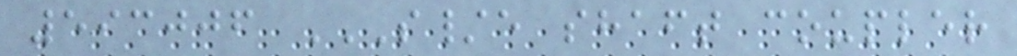593006 S/E SHAFT COUPLER
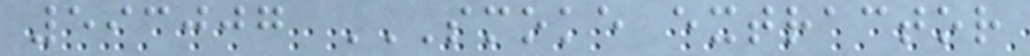593007 SMOKE EXTRACTOR
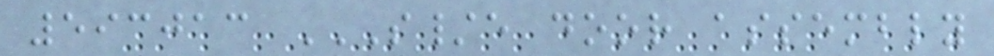593013 S/E DOOR ASSEMBLY
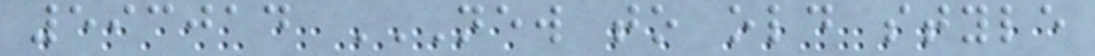593014 NEW TO OLD STYLE
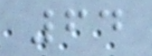64
